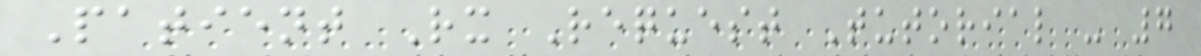Patient Rx Request Tutorial - 7
